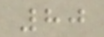80
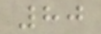80
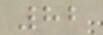82
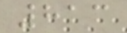813
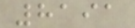8191
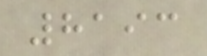8193
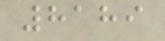8189
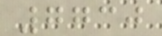7730
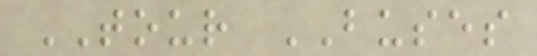TOUR BUSES
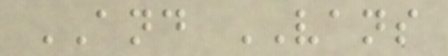AND VANS
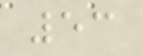53
